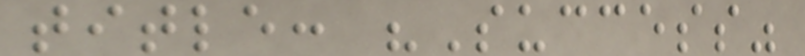title: "Success"
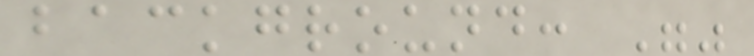background: ""
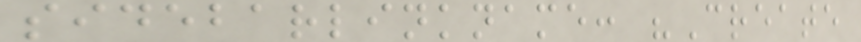sidebarlinkname: "Create
